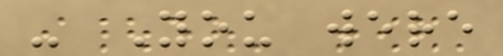- You were
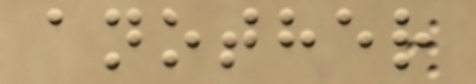another
